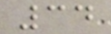34
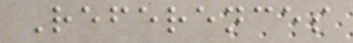References
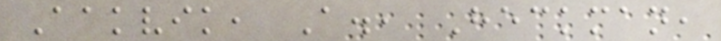Aakvik, A., Heckman,
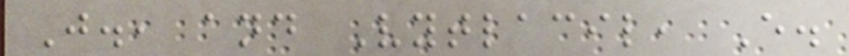J., and Vytlacil, E.
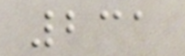231
